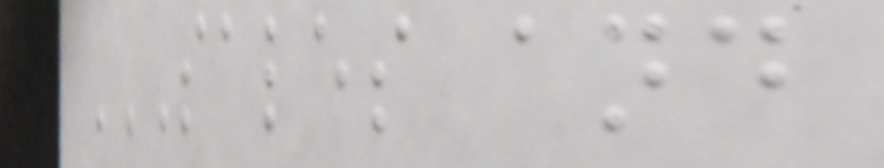SALES AND
